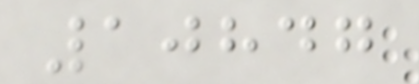10847
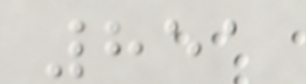851
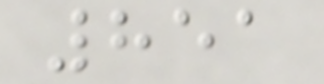851
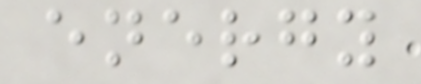energy
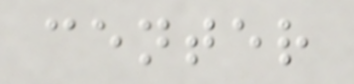center
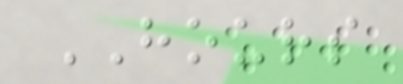HOURS
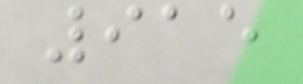915
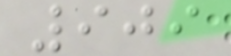909
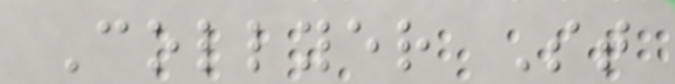Collyer St
